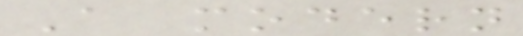A modern
